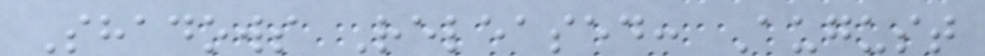Shadows Released: August
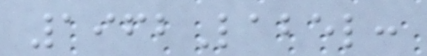1962Label:
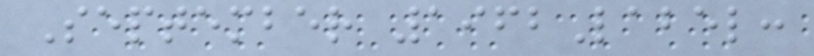September 1962Label:
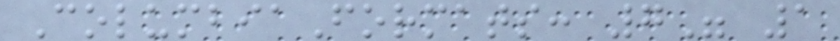ColumbiaFormats: 7" 1
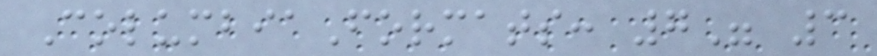ColumbiaFormats: 7" 3
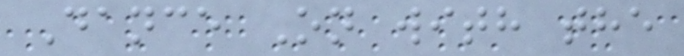Dance On with the
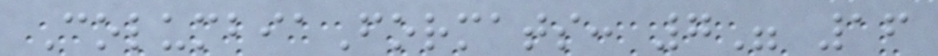ColumbiaFormats: 7" 16
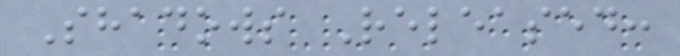Shadows Released:
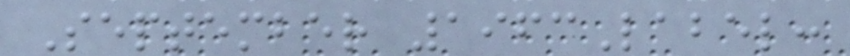September 1963Label:
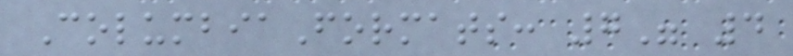ColumbiaFormats: 7" 4
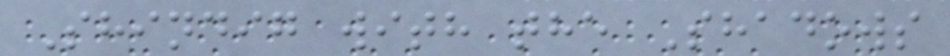Shindig with the Shadows
